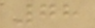78
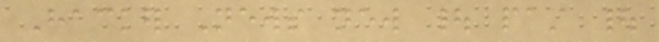Hacker News new | past |
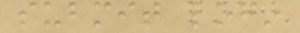submit login
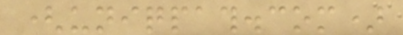(uniqpath.com)
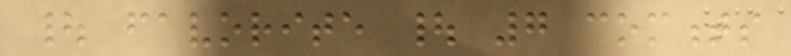| favorite | 7 comments
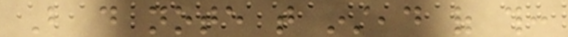But do note that instead of this:
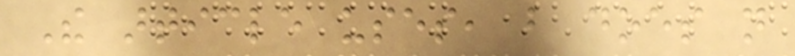The article uses, but does not
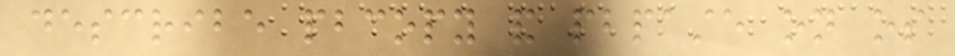describe pbcopy and pbpaste on os
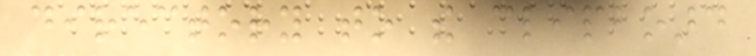directory to the clipboard
